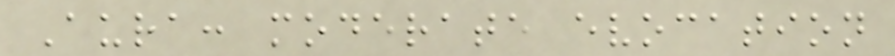Aura: moderate evocation
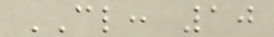CL: 10
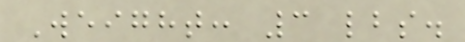Weight: 3 lbs.
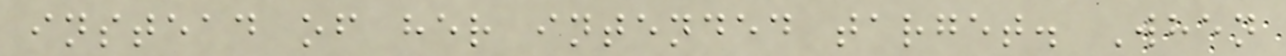instead of her intended target. When
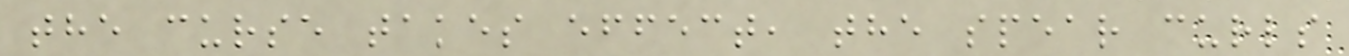the curse takes effect, the spear curls
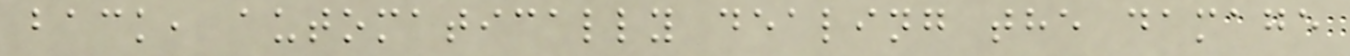back, automatically dealing the damage
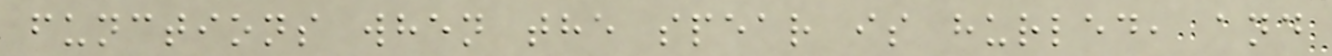functions when the spear is hurled, and
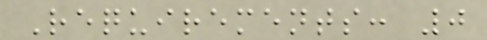Requirements: 0
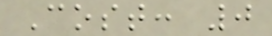Cost: 0
